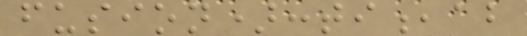fusion):ti,ab
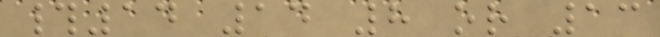#14 14 8 or 13
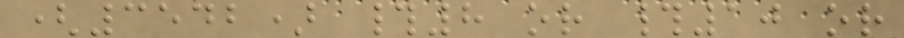(3542) #8 or #10 or
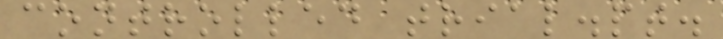controlled trial.pt.
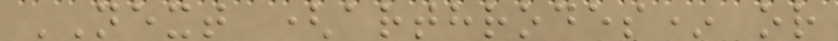NEXT (arthrodes* or
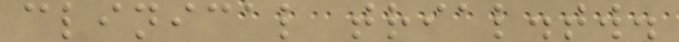clinical trial.tw.
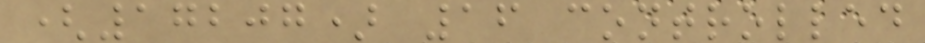(17207) 16 controlled
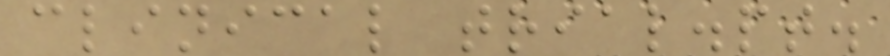clinical trial.pt.
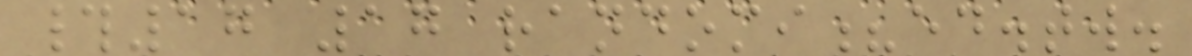#17 17 randomi?ed.tw.
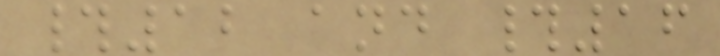#12 and #16
